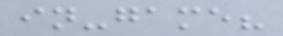in-game?
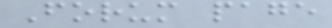Forum page
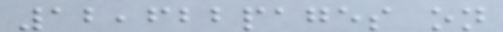12,622pages on
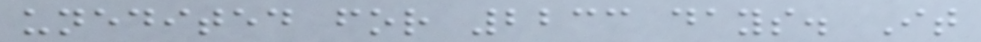unedited for 2233 days. It
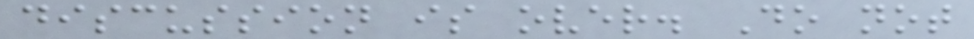discussion is over. Do not
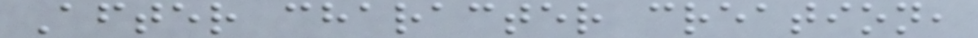After character creation,
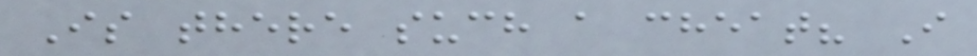Is there such a cheat? I
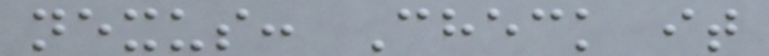nexus: Check it
